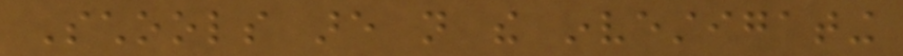Schools are not the investigating
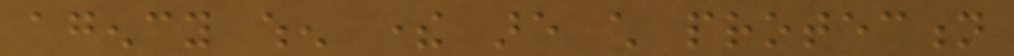agency when there are child protection
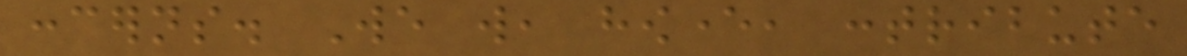concerns. We will, however, contribute
